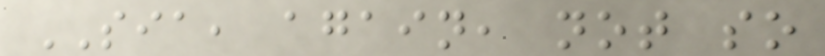SIA, again, not so
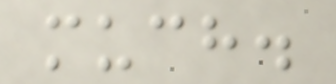much.
